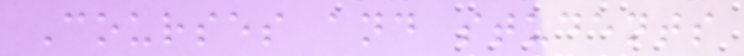Courses and students
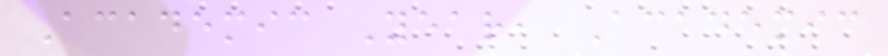Academic Year, Academic
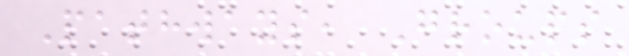Pathways, Groups
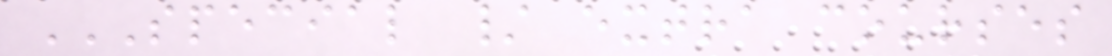SPECIAL / EXTRA COURSES
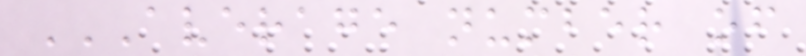AVERAGE NUMBER OF
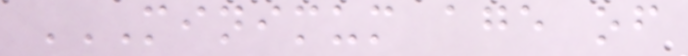MINIMUM AGE OF
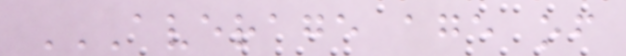AVERAGE AGE OF
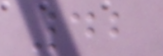42
